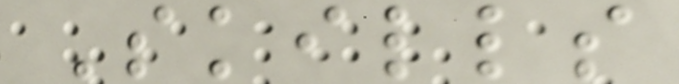Skills
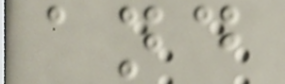and
